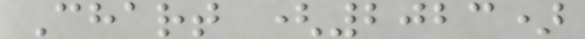Chart (2023)
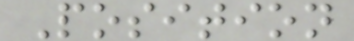Position
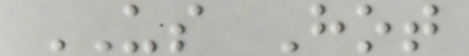US Hot
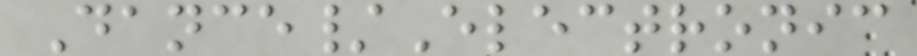Dance/Electronic
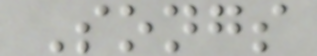Songs
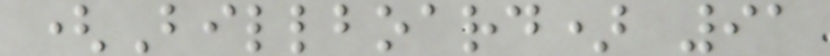(Billboard) 91
